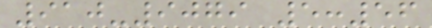910-9079 5:56
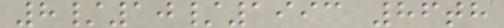8/10/1993 86th
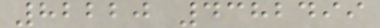82220 4382499
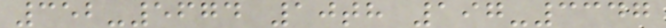352-5674 10th 197-3347
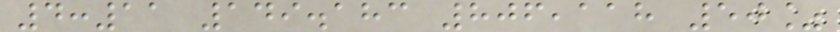4:11 149.183 806,118 50%
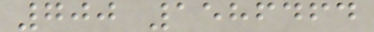700 1586464
